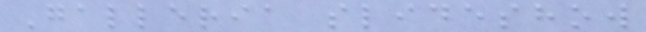Galleria slideshow
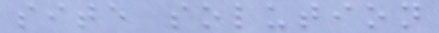site solution
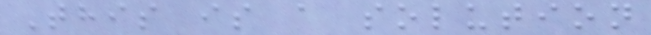This is a solution
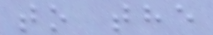to the
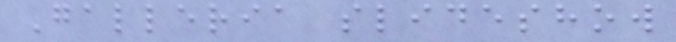Galleria slideshow
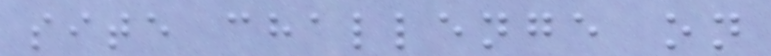site challenge on
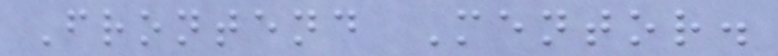Frontend Mentor.
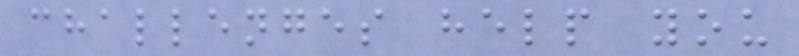challenges help you
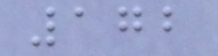172
